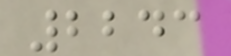2243
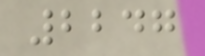2247
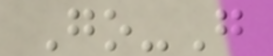Go-G
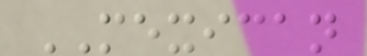MEXICAN
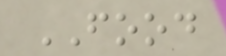FOOD
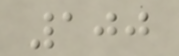100
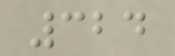324
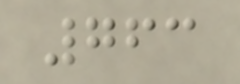763
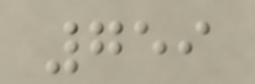759
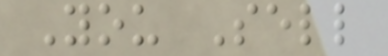You Sell
